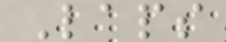Laps
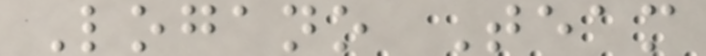Logano Team
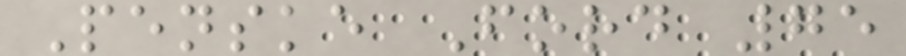Penske Ford 75
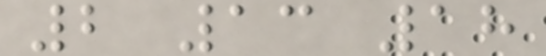2 13 18
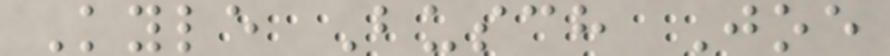Kyle Busch Joe
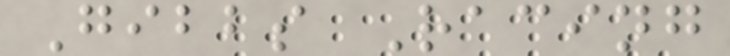Gibbs Racing
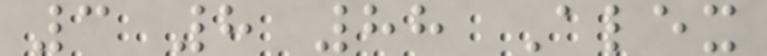3 8 88 Alex
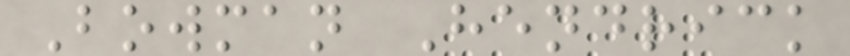Bowman Hendrick
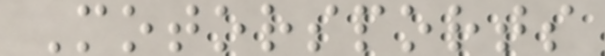Motorsports
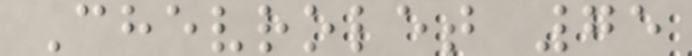Chevrolet 75
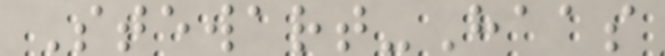Stewart-Haas
